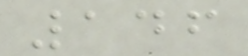146
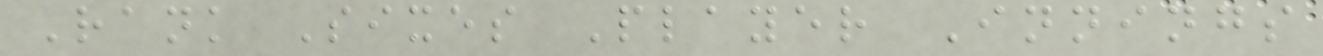Rank Sixes Player Innings
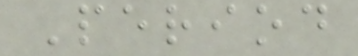Period
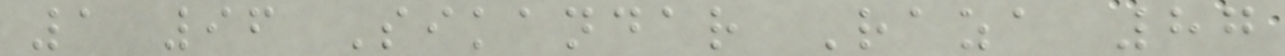1 96 Sikandar Raza 87
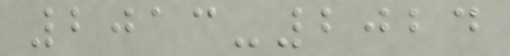2013-2024
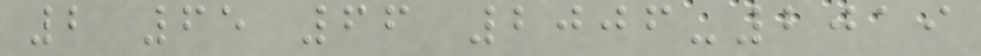2 65 66 2006-2019
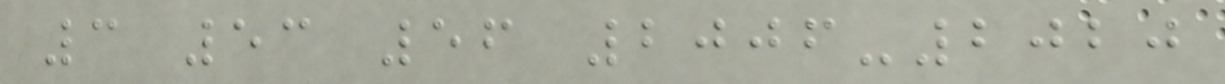3 53 56 2006-2020
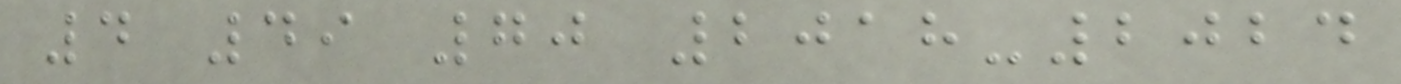4 49 70 2018-2024
